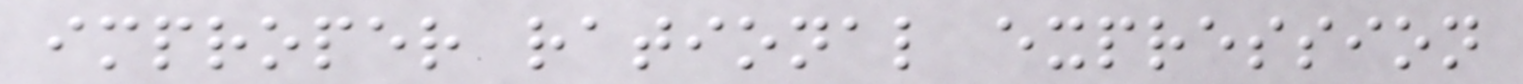improper rational expression
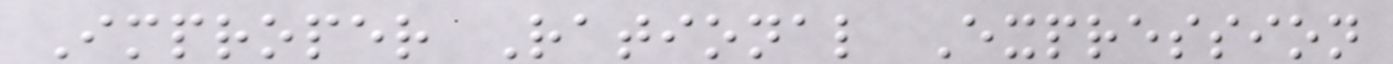Improper Rational Expression
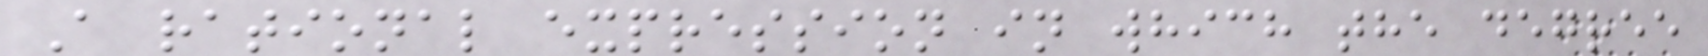A rational expression in which the degree
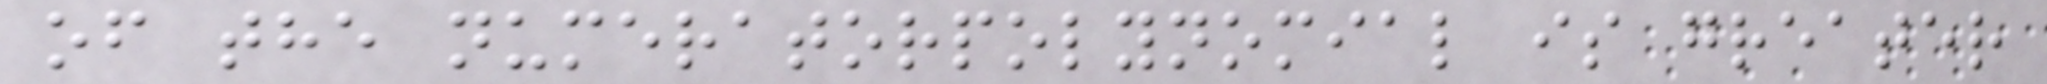of the numeratorpolynomial is greater
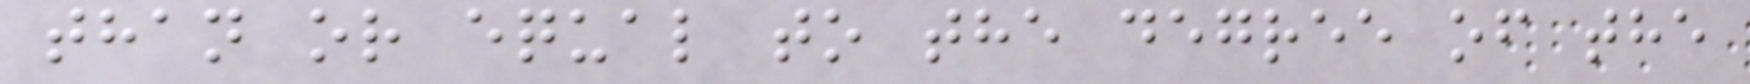than or equal to the degree of the
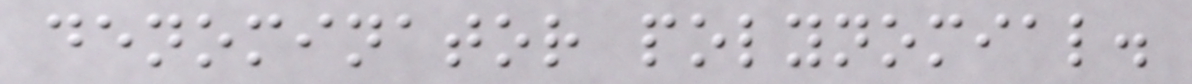denominator polynomial.
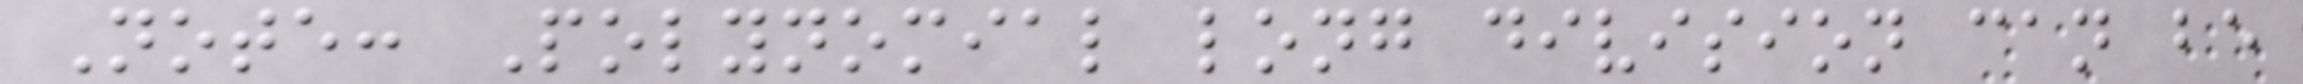Note: Polynomial long division can be
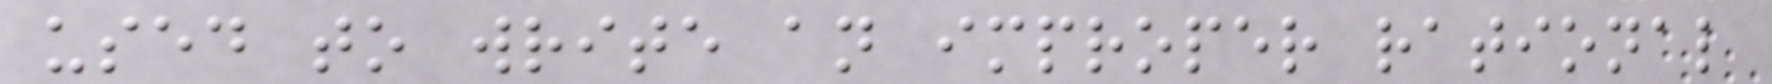used to write an improper rational
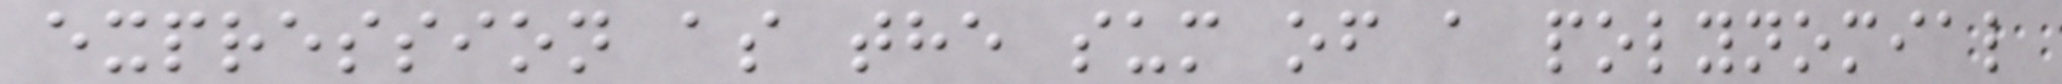expression as the sum of a polynomial
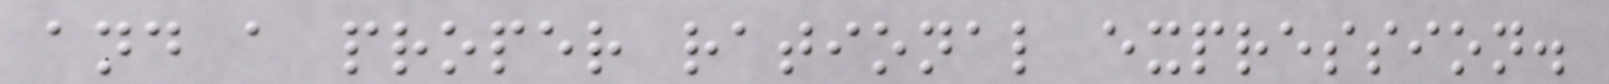and a proper rational expression.
